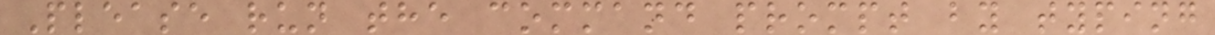Please run the command prompt by typing
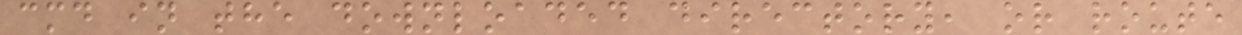cmd in the downloaded directory, or route
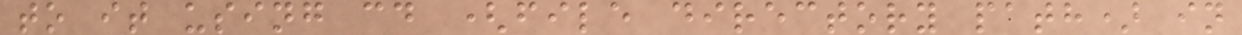to it using cd (file directory path) in
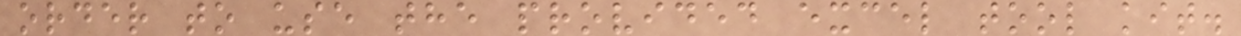order to use the provided excel tool kit.
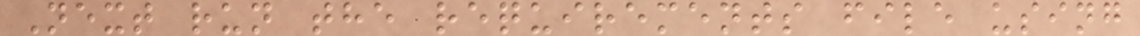Next run the requirements file using
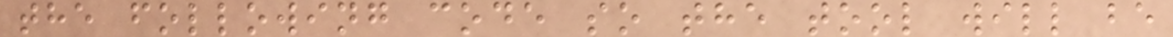the following code so the tool will be
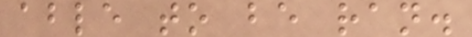able to be ran.
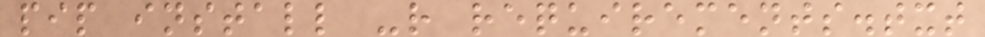pip install -r requirements.txt
